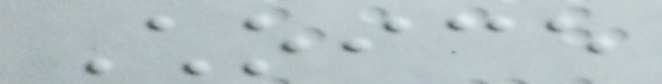Choice
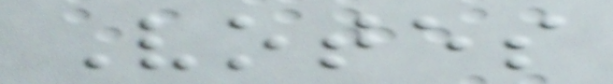Votes
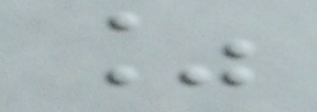%
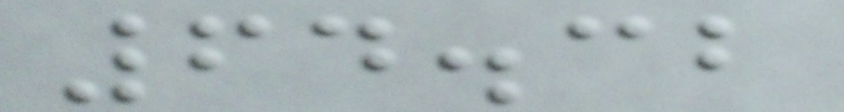64.32
